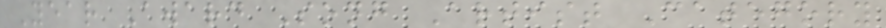Year Award Song Artist Category
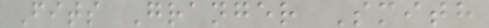Fits Granger Smith
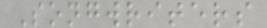Songwriters
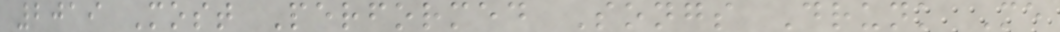2019 Most Performed Songs Drunk Me
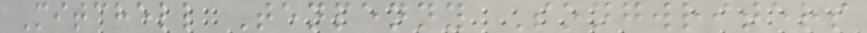Mitchell Tenpenny Songwriters
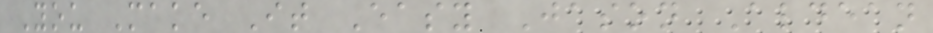You Make It Easy Jason Aldean
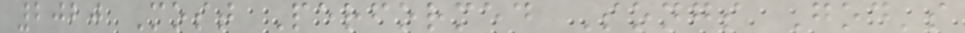2020 Most Performed Songs God's
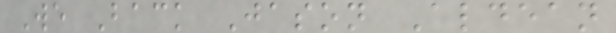We Back Jason Aldean
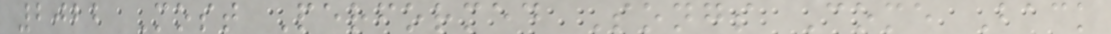2022 Most Performed Songs Come Back
